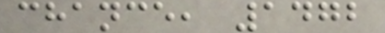chance, 1472
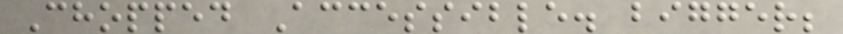Chopped Accessible. bigger;
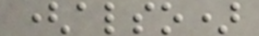(also)
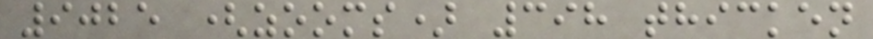9025 (zooms) 398 thicken
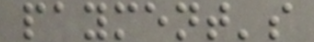payment's
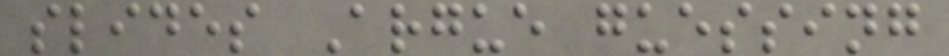slides Argue guessing
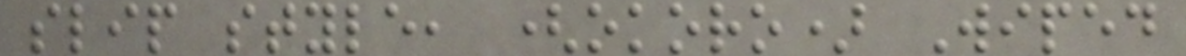slip style, (okoro) Wiped
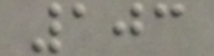103
